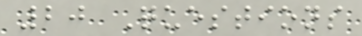20 Questions
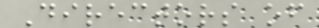Directors of
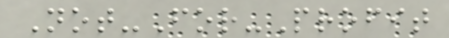Not-For-Profit
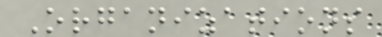Organizations
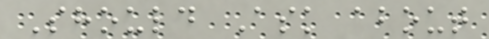Should Ask about
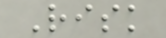Risk
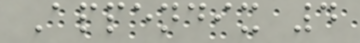Appendix 4
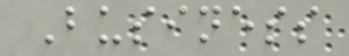Business
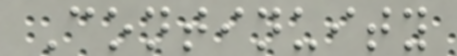Continuity
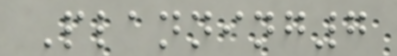Planning7
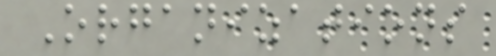Organizations
